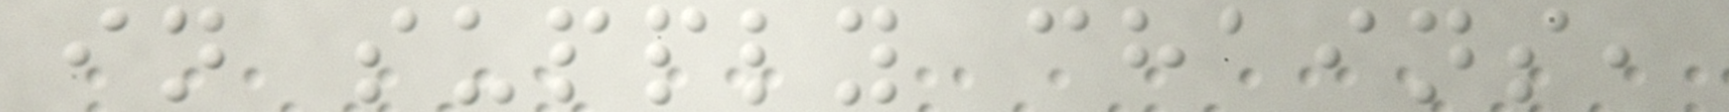in supply chains,
